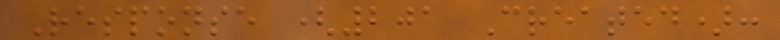Response (201 Created):
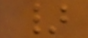}
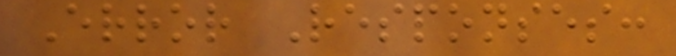Error Responses:
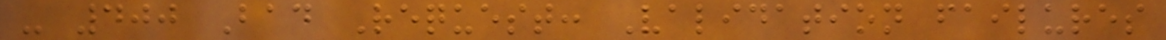- 400 Bad Request: Validation failures
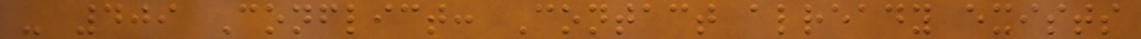- 409 Conflict: Contact already exists
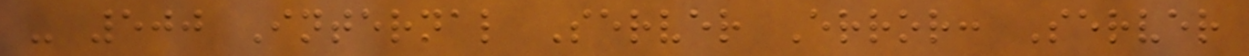- 500 Internal Server Error: Server
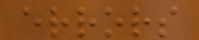errors
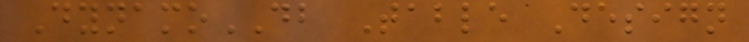DynamoDB Table Design
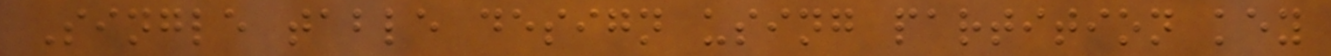Single table design using partition key
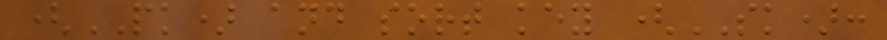(PK) and sort key (SK):
